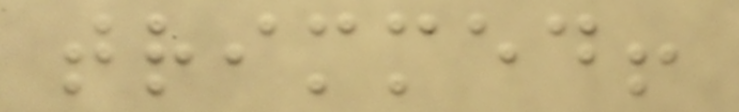trimmed!
